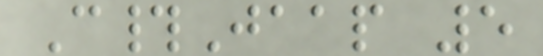C#Jaap 5
